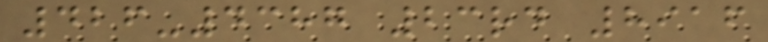426-4387 23rd 8916
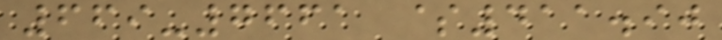669-7661 $411.90
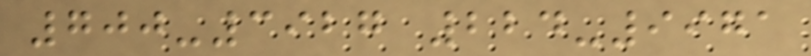700-3927 224-9971
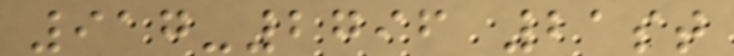917-2796 21st
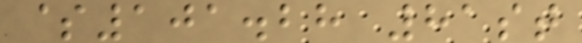$101.28 81st
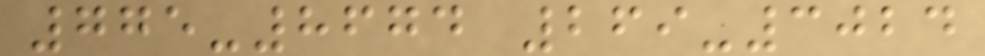775-8674 269-3024
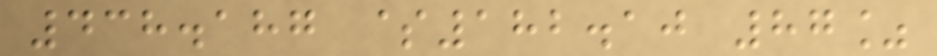438.187 $182.10 87%
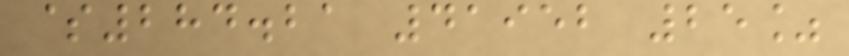$284.21 41952 25%
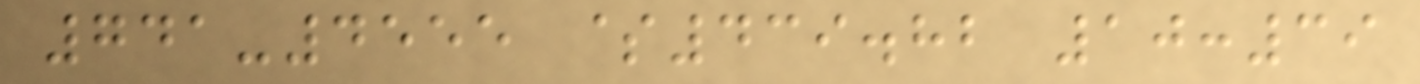741-4555 $439.82 10:39
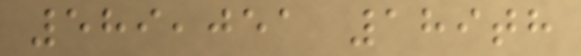589,051 189th
